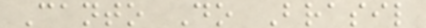Canto Do Brasil
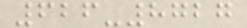626-8727
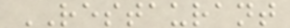RESTAURANT
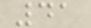41
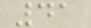41
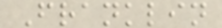Franklin
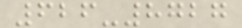626-8727
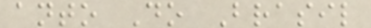anto Do Brasil
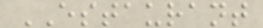ESTAURANT
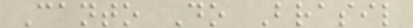Canto Do Brasil
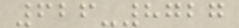626-8727
